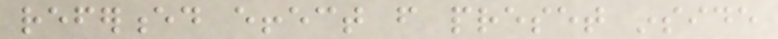referenced effect from preset inside
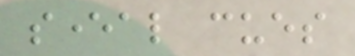several cues
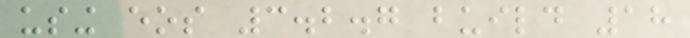using eos 3.2.7 build 18
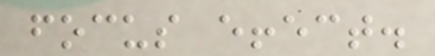focus effect.
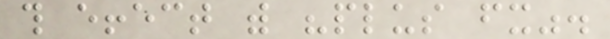this effect with "plus fx".
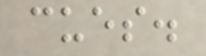cues.
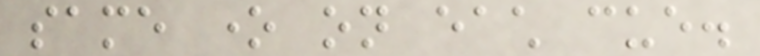same one on each cue.
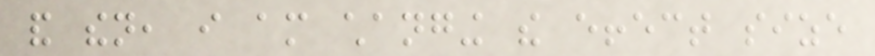and then, i am changing the effect size
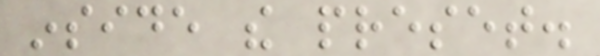inside the preset.
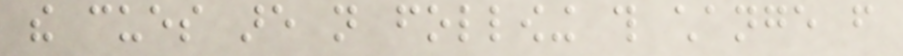the cues are not following this change from
